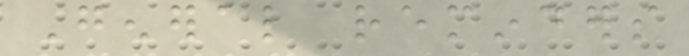General reminders
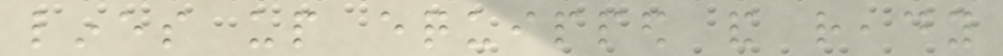lines up equipped and ready
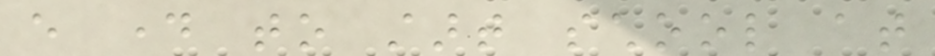every day to start school at
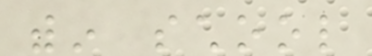within school
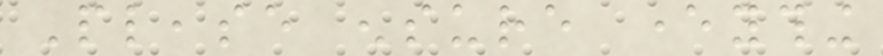Please ensure everything
